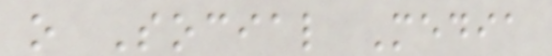o Social Media
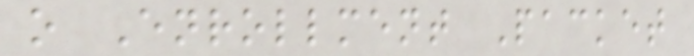o Enrollment Packet
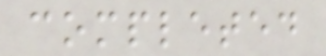completed
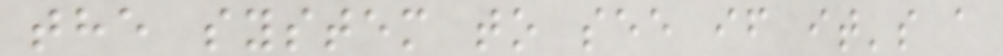the system to see if it's a
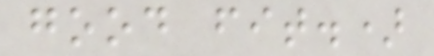good fit.)
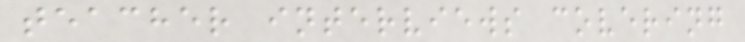teacher interviews covering
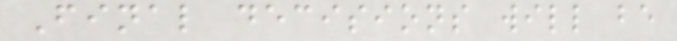Final decisions will be
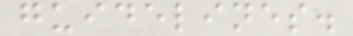guidelines.
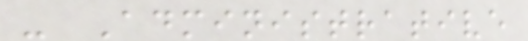- Administrative
